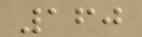160
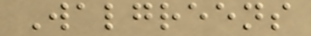Walgreens
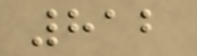812
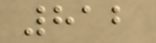812
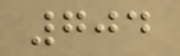704
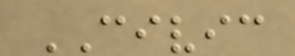CIVIC
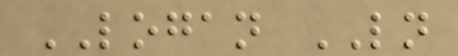LOGAN LN
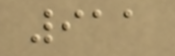911
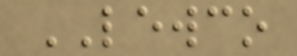LEWCO
